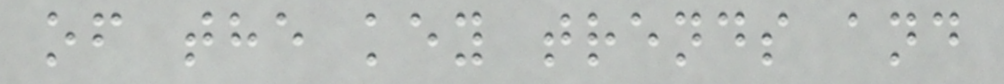of the key trends and
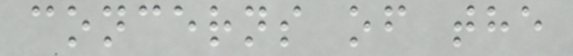concerns of the
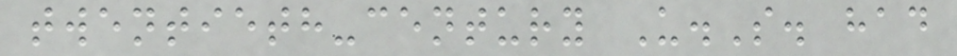twentieth-century U.S. had
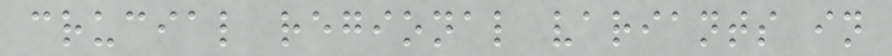crucial regional variants in
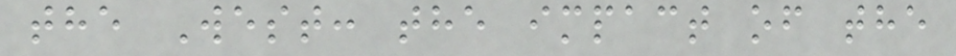the West: the impact of the
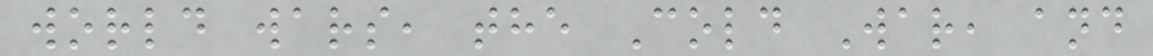world wars, the Cold War, and
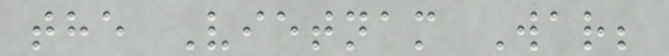the Vietnam War;
